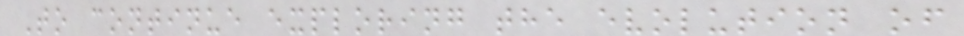To continue exploring the evolution of
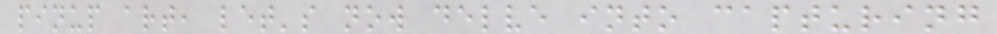pinup art, let's now delve into capturing
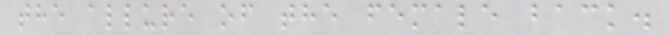the allure of the female back.
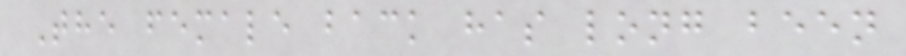The female back has long been
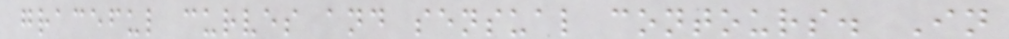graceful curves and sensual contours. In
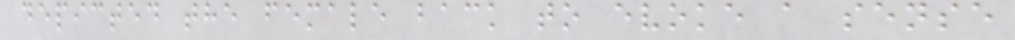depicted the female back to evoke a sense
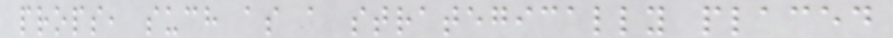props, such as a strategically placed
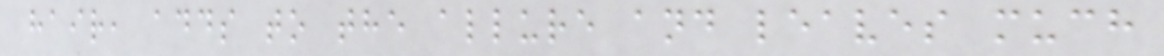hair, adds to the allure and leaves much
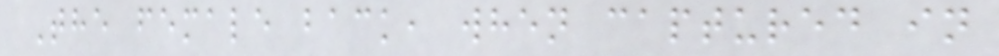The female back, when captured in
